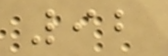92
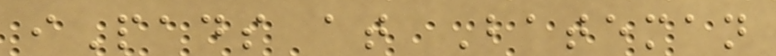iPads at Bateman
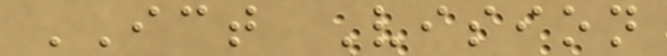ICT Vision
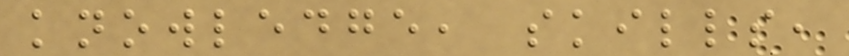knowledge, skills,
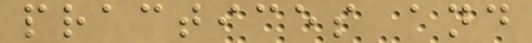practices and
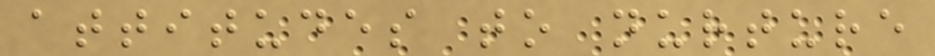attitudes to nurture
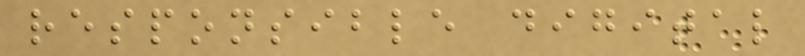responsible digital
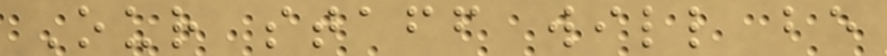Our staff will be
